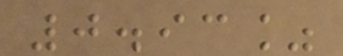0.93%
